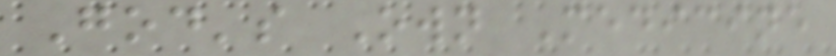God's Own Medicine
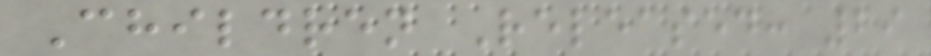Children Released: 29
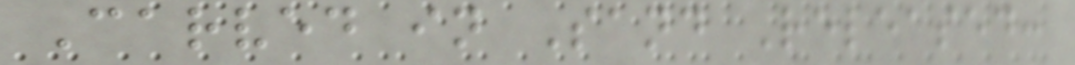Carved in Sand Released:
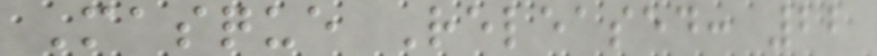Masque Released: 22
